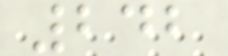242
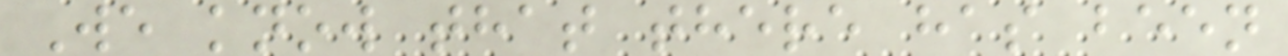We know that there has been
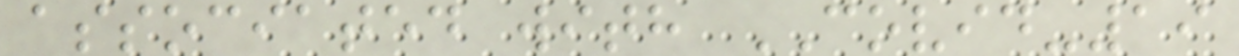associated with COVID-19
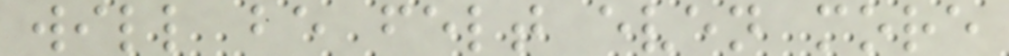will be felt even more
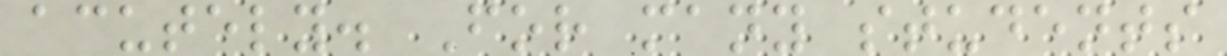acutely. For many students
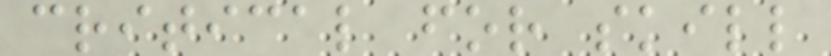critical for skill
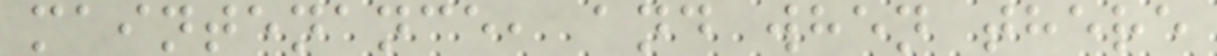maintenance, and when there
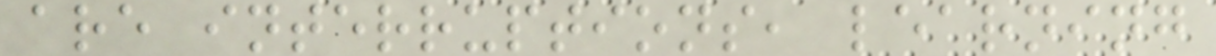are interruptions, learning
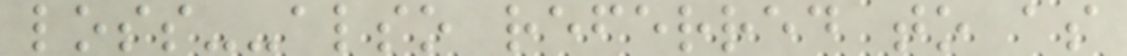loss--also referred to as
